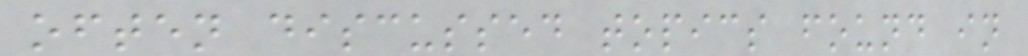often discussed topics found in
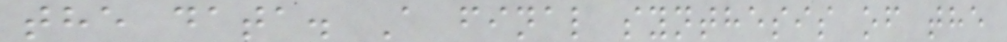the data. A final synthesis of the
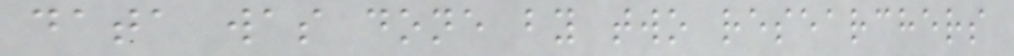data was done by two researchers
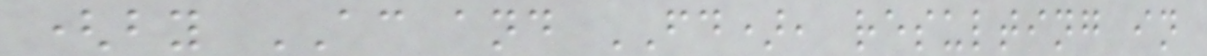(by AC and FD), resulting in
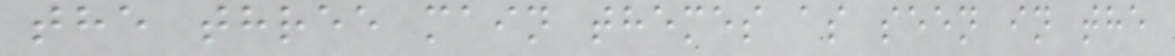the three main themes as seen in the
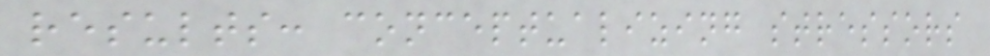results: conceptualizing stressors
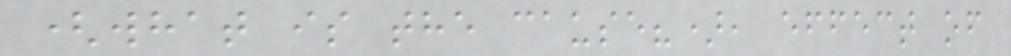(what is the cause?), effect of
